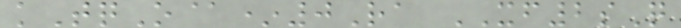kTqO@*0Ra XF2sQ
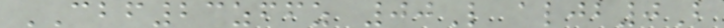CBF23zffz 00L aljb0B
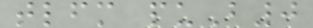tlfm puB0
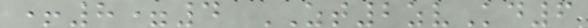+8=4 ZT2zvKd6
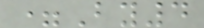=By4
